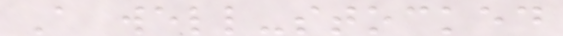A well-stocked
